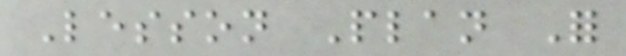Lesson Plan For
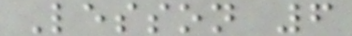Lesson 6
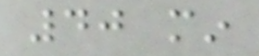40 min
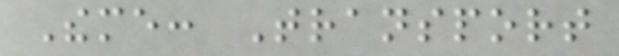Theme: Transport
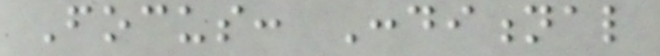Focus: Conditional
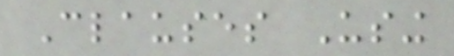Clauses Using
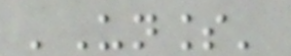'Unless'
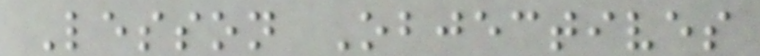Lesson Objectives
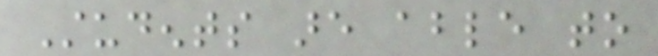Students are able to
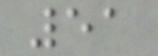51
